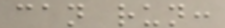can run:
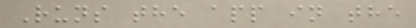Runs the app in the
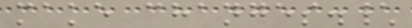make changes.\
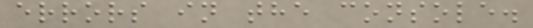errors in the console.
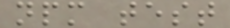npm test
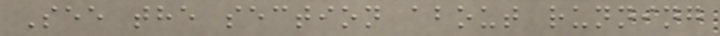See the section about running
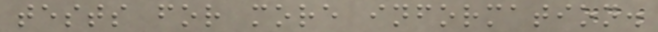tests for more information.
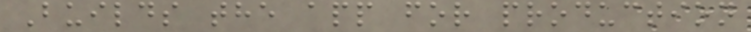Builds the app for production
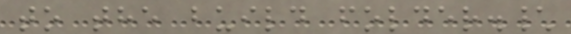to the build folder.\
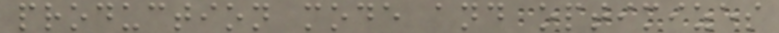production mode and optimizes
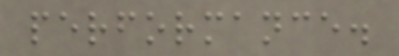performance.
